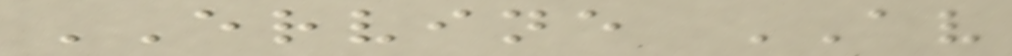ERVINE AV
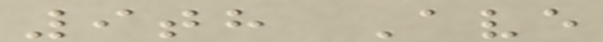9th Ave
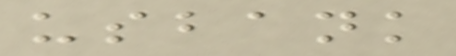usbank
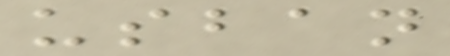usban
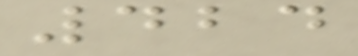424
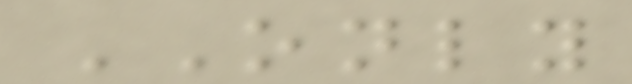ONLY
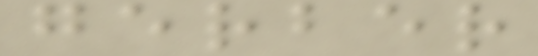gerber
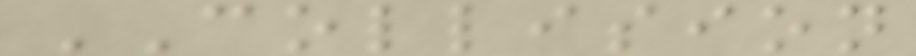COLLISION
